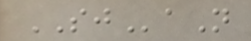SJaN
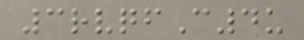3rvqfC4u
